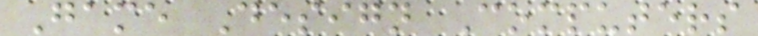Game Design Computers
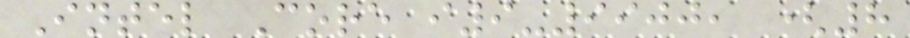Intel Core i9-9900, (8
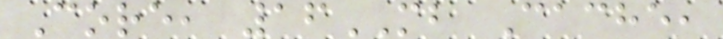Core, 16MB Cache,
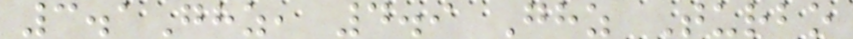3.1Ghz, 4.9 Ghz Turbo
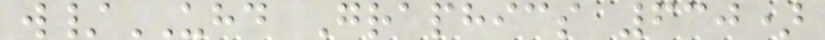w/UHD Graphics 630)
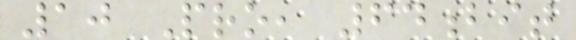10 Pro, 64bit
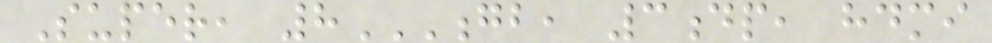Super, 8GB, 3DP, HDMI
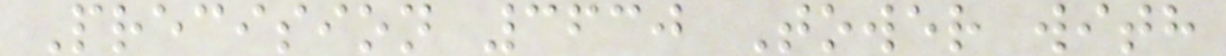Precision 3630 Tower with
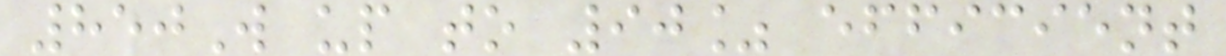850W up to 90% efficient
